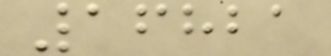16821
